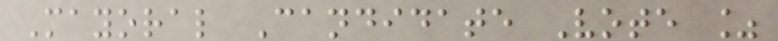Mayoral Candidate Vote %
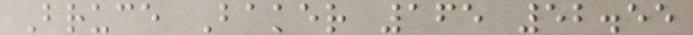Bruce Baker 165 52.55
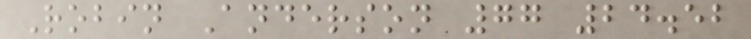Robin Anderson 77 24.52
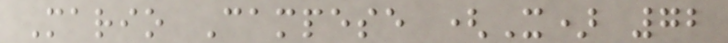Mario Campese (X) 72
